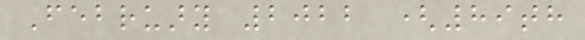February 2022 (89th
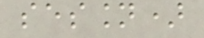session)
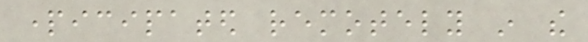participated remotely in the
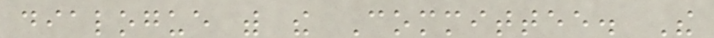dialogue with the Committee. The
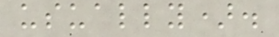usually).
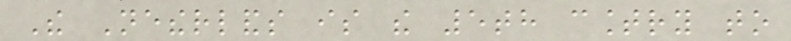The Netherlands is the 5th country to
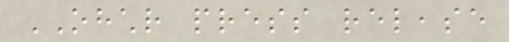OHCHR press release
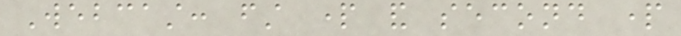Webcast: first part and second part
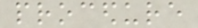procedure
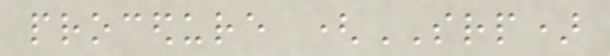procedure (SRP)
